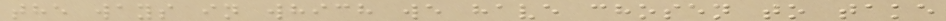the ways in which we have chosen to take
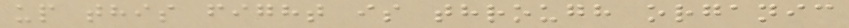up this fight is through organic
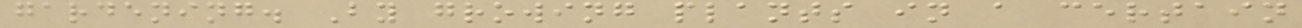gardening. By growing plants in a certain
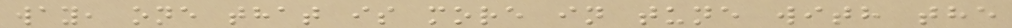way, one that is more in tune with the
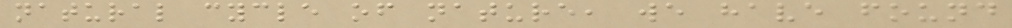natural cycle of nature, we have found
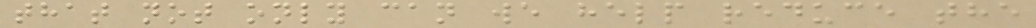that not only can we help reduce the
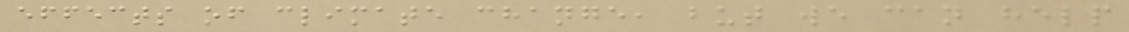effects of climate change, but we can help
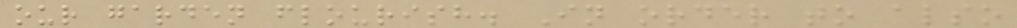our garden flourish. In order to also
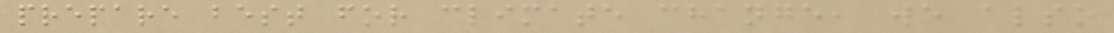prepare best for climate change, we also
